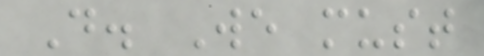D. We must
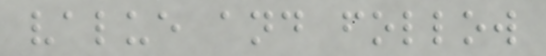value and follow
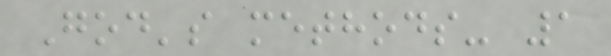God's methods- 1
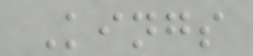Kings
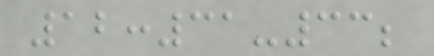12:31-33;
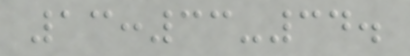13:33-34.
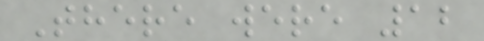There were 12
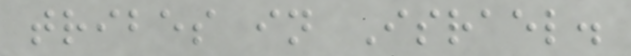tribes in Israel.
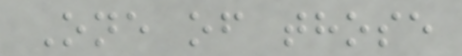One of those
